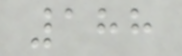188
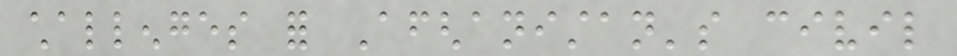challenges for Afghanistan's civil
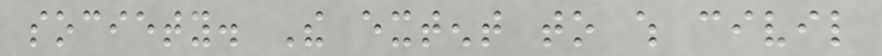society. The extent to which civil
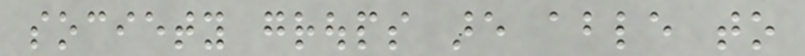society groups are able to
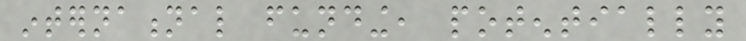international funding, potentially
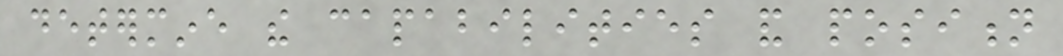determine the capabilities and position
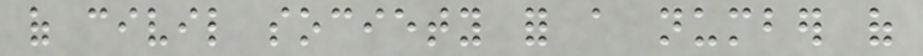of civil society for a number of
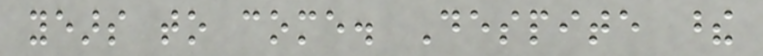years to come. Despite these
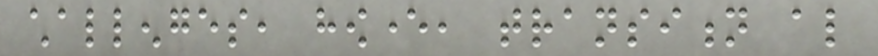challenges, however, transition also
